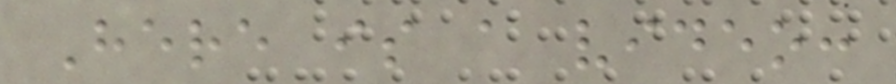Here is a video:
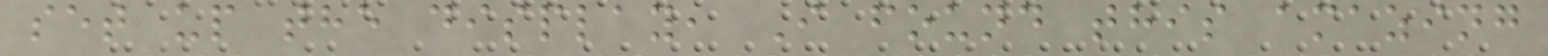set up the display, I found this amazing
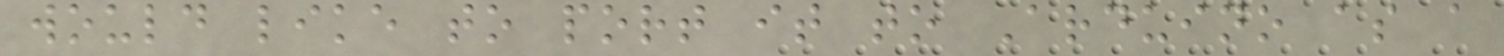would like to port it to Arduino as a
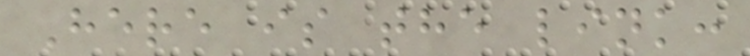Here is the link:
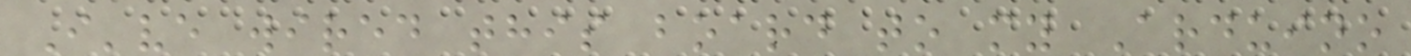I've wired this board to my Arduino
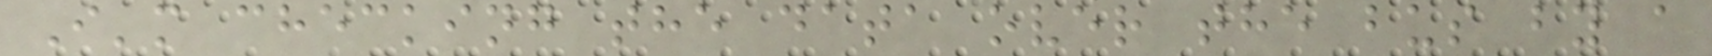I'm checking the data over the bus by a
